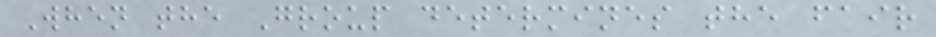When the Group determines the fair
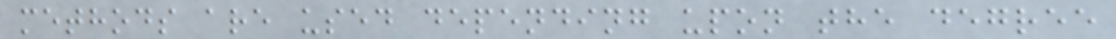methods are used depending upon the degree
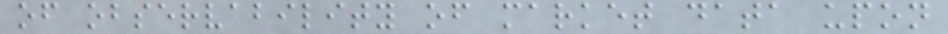of observability of market data upon
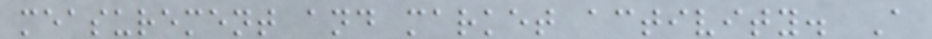measurement and market activity. A
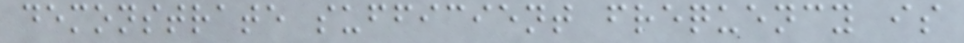demonstrate sufficient frequency is
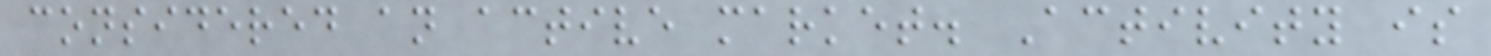considered an active market. Activity is
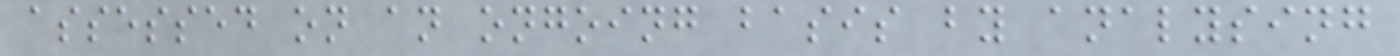assessed on an ongoing basis by analysing
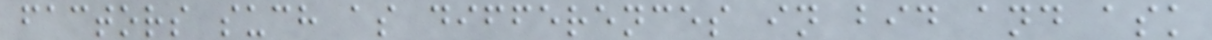factors such as differences in bid and ask
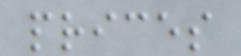prices
